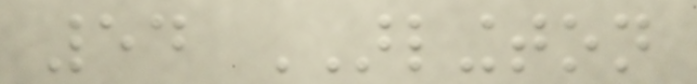54 ARLINGTON
